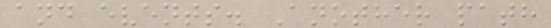and events. Another path
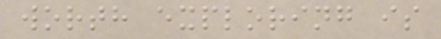worth exploring is
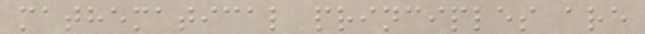mathematical principles are
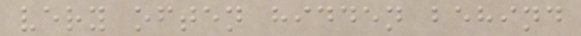very often hidden behind
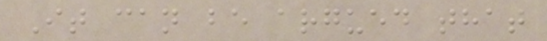It can be argued that
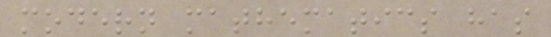modern mathematics has
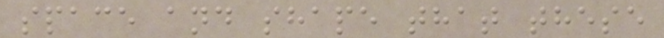space and shape that these
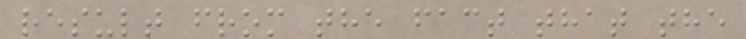result from the fact that the
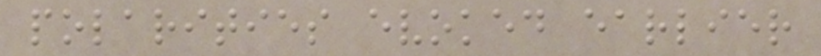polarities evoked earlier
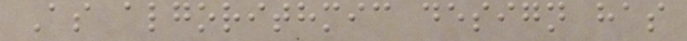As algorithmic design has
